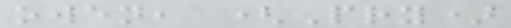owen, (Pry)
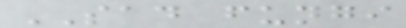SAD fungi
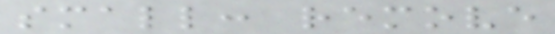small: remove
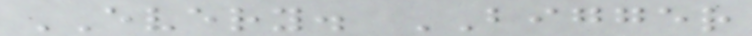EVERY. BIGGER
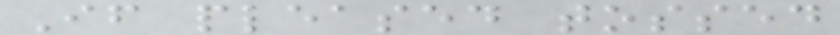If pleased tossed
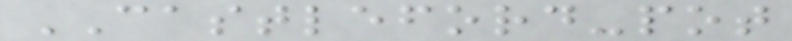CASTLEFORD-pot
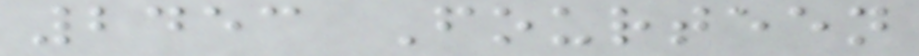2453 Fourteen
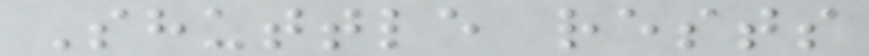Shuttle rests
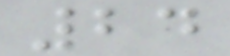24
